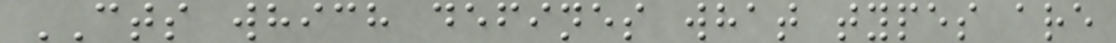CTS which defines what types are
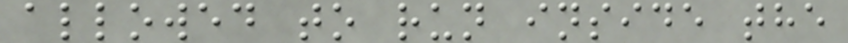allowed to run inside the
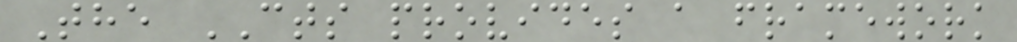The CTS provides a framework
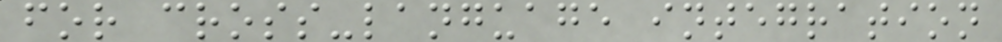for cross-language integration
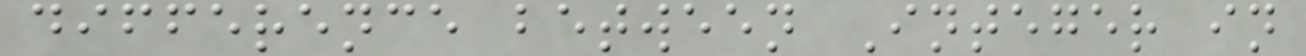difference between Integer in
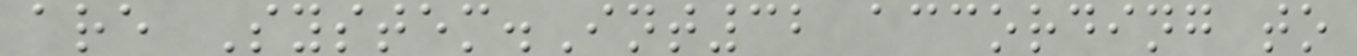are System.Int32 according to
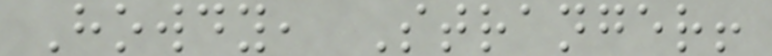Howdy, Stranger!
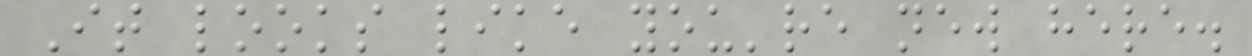It looks like you're new here.
